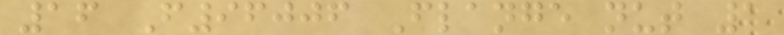16 F96006 Flange nut 1
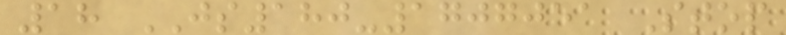18 JS180-1707051 Stop
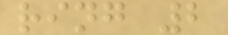ring 2
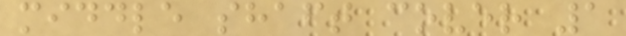middle shaft cover 1
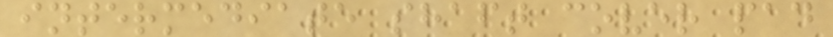intermediate shaft cover pad
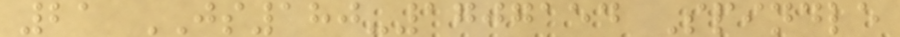21 JS180-1707154 Spindle
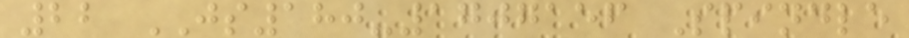22 JS180-1707156 Spindle
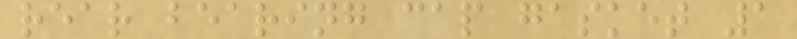rear bearing cap gasket 1
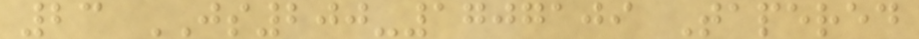23 JS200-1707109 Tapered
